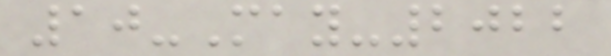10-May-2022
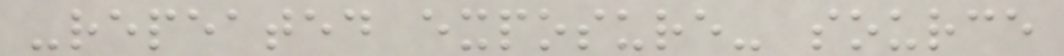-repeated exposure- source
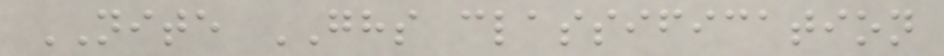NITE GHS classification
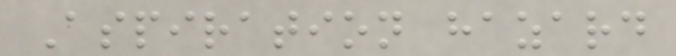Aspiration hazard
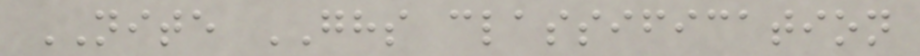NITE GHS classification
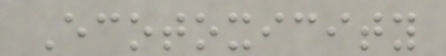Ecotoxicity
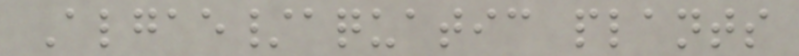Algae/aquatic plants
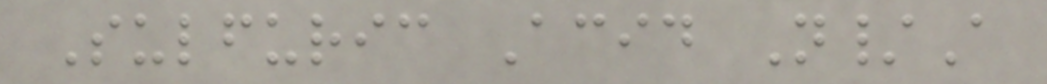Sulfuric Acid N/A
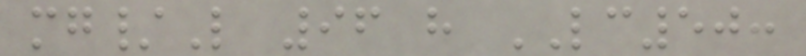mg/L 96 h LC50:
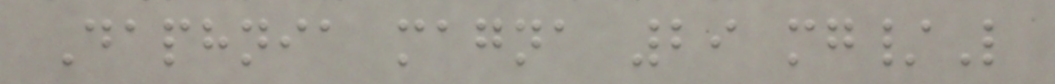Daphnia magna 29 mg/L
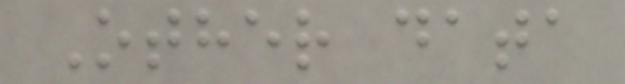Other data
